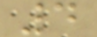4
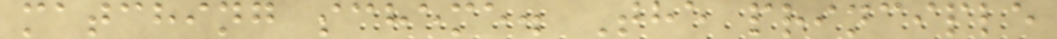matching scheme. The principle
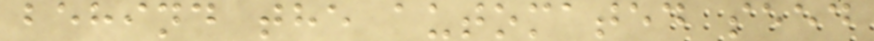behind the automated seed
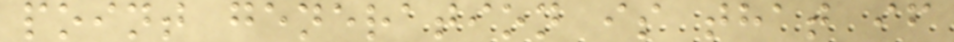point generation is that if
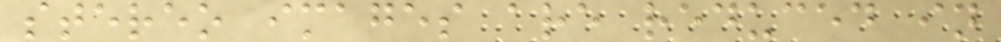stereo images are reduced in
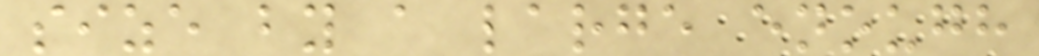size by a large enough
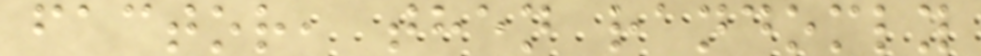factor, then randomly
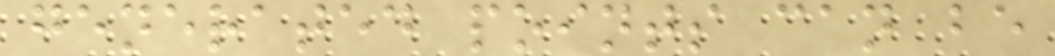generated points can be
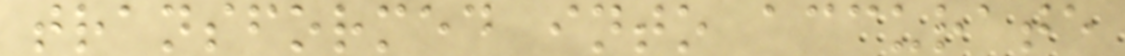transformed into accurate
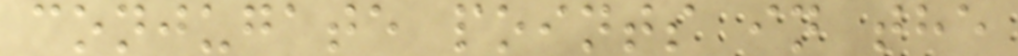conjugate points in the
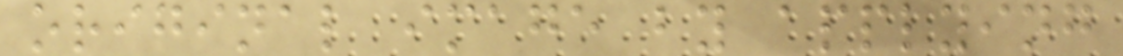original image by applying
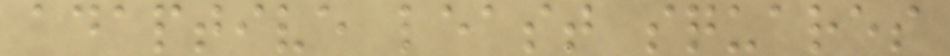adaptive least squares
